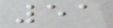51
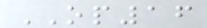OP16
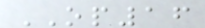OP16
